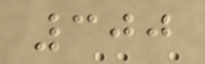300
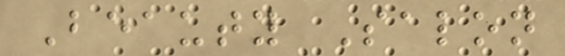Beauty Salon
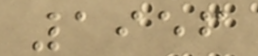1956
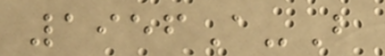1956A-B
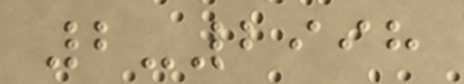2-2998
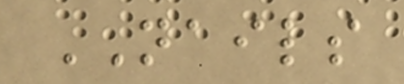NAILS
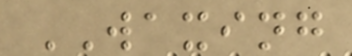WAXING
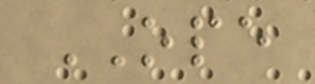OPE
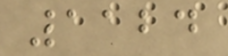1124
